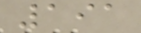191
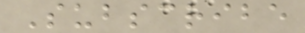Subscribe
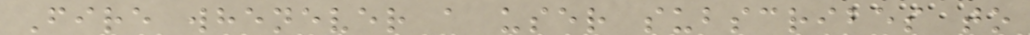Fire whenever a user subscribes to
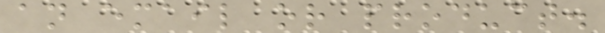an email or product.
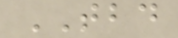TBD
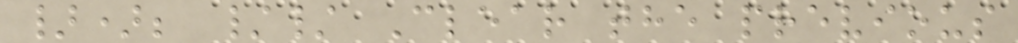}); // Clear the previous
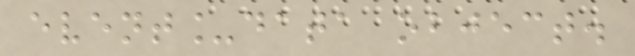event_data object.
